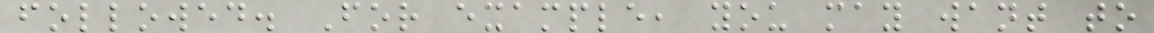followed. For example, you may want to
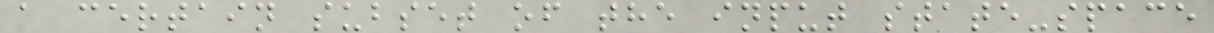a certain subset of the input state-space
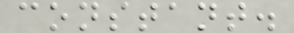constant.
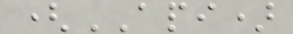(API)
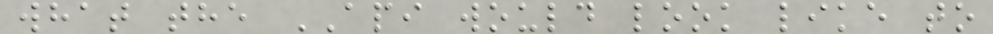what the API would look like to
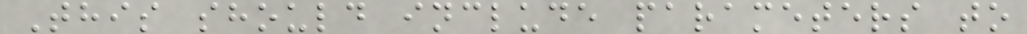This should include parameters to
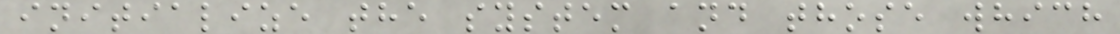initialize the system and those which
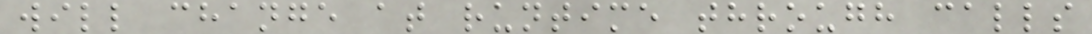will change at runtime through calls
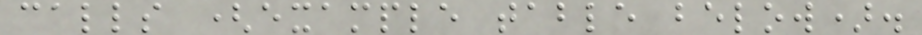calls (example table below).
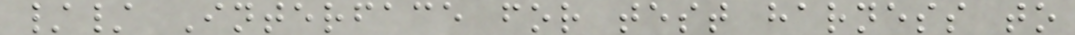// Interface for test harness to
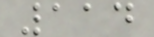114
